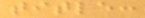title:
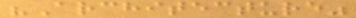"Architecture"
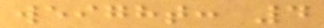weight: 4
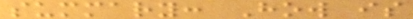summary: How is
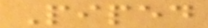Piped
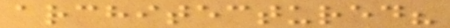architectured?
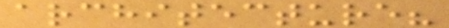architecture?
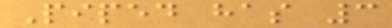Piped has 3
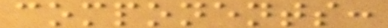components:
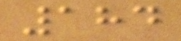184
